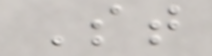St
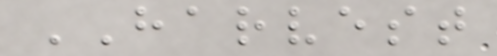HARVEST
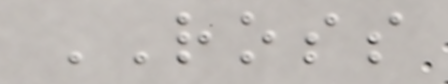ROSS
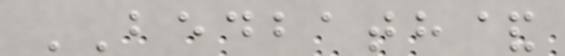BEDBATH&
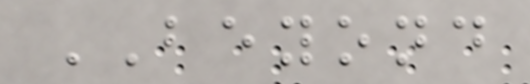BEYOND
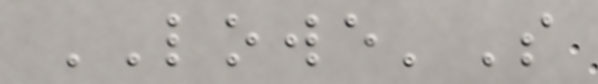LOWE'S
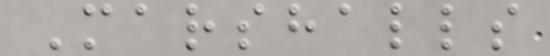Marshalls
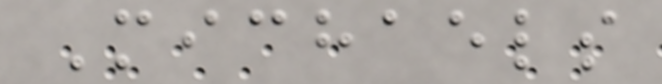Michaels
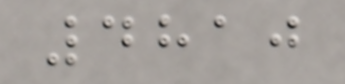4810
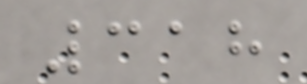318
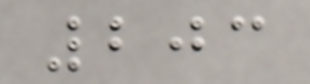203
